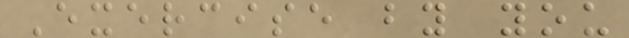Exercise by you
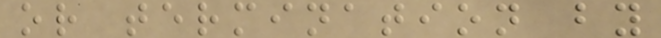or termination by
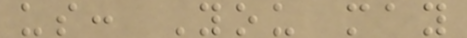us: You may
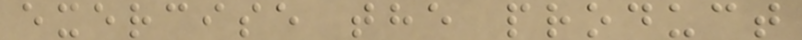exercise the product
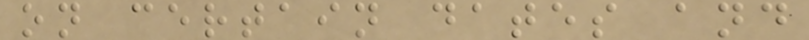on certain dates and
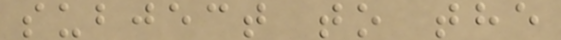subject to the
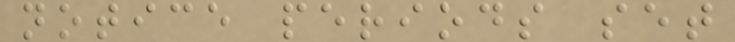notice periods set
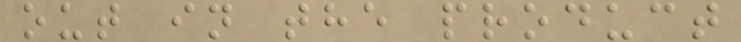out in the product
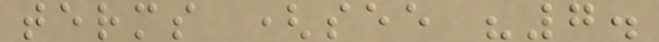terms (see "7.
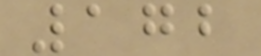172
